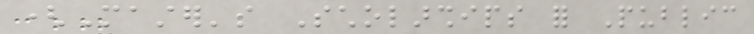(Master's Scholarships for Public
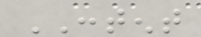CONTENT
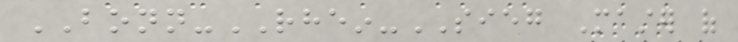BONN-RHEIN-SIEG Master of
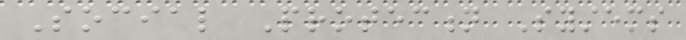Social Protection Systems
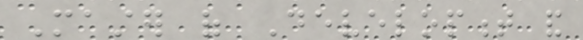Master of Development and
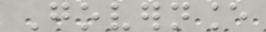Governance
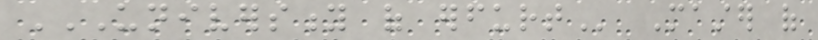UNIVERSITY OF ERFURT Master of
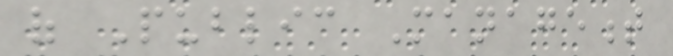of Public Management
